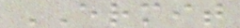ERMIT
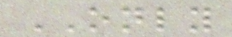ONLY
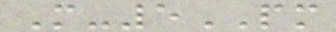M-5PM
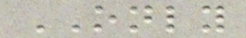ONLY
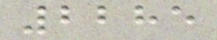2285
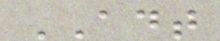ADT
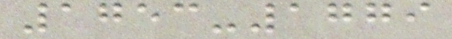1753-1779
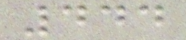444
